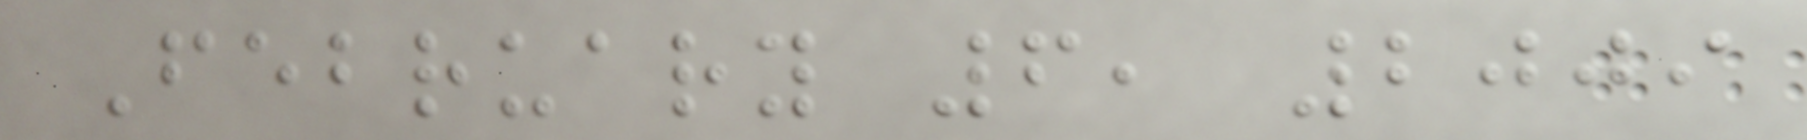February 6, 2009
